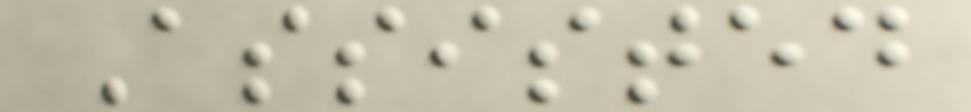Assisted
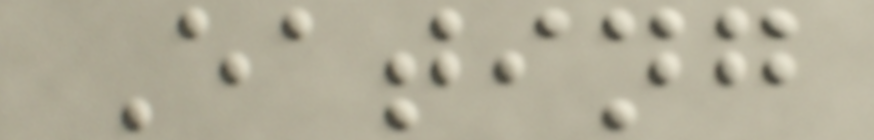Eating
